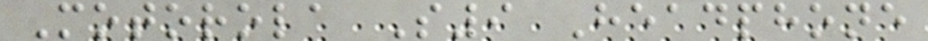Motorola S9 Headphone
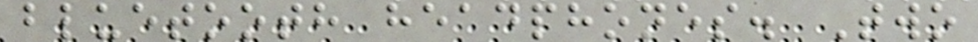bluetooth headphones. Two
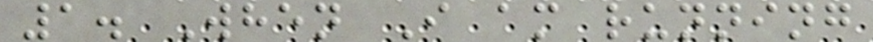1. When I am running
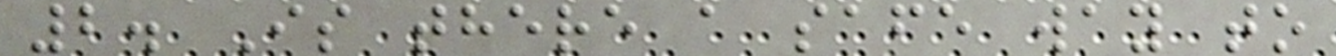2. Is there a safe way to
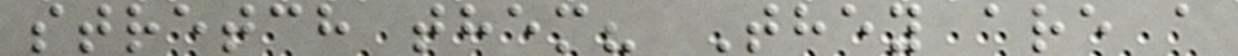stretch them? They are a
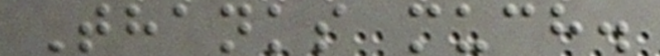Thanks much.
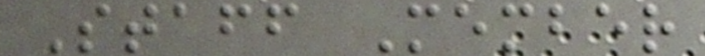Staff Member
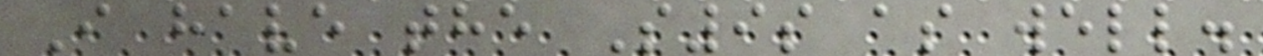I have the S9s as well.
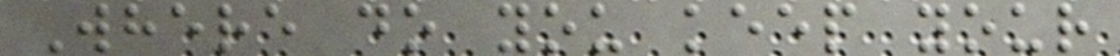Where do you keep your
